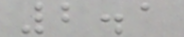2.1
